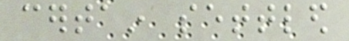certain settled
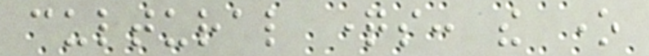cultural questions: the one
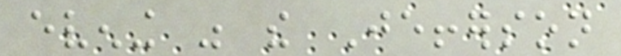evening was the Jefferson
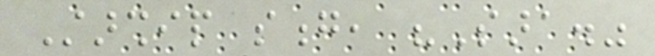Starship song, "Sara."
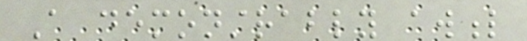A demonstrably awful
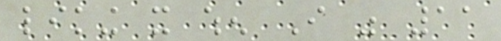liking it when I was 11
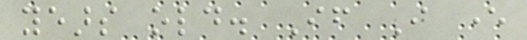years old. If I ever
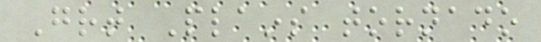Great Plains tornado
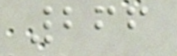266
